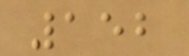152
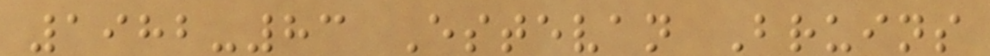1982-83 Estevan Bruins
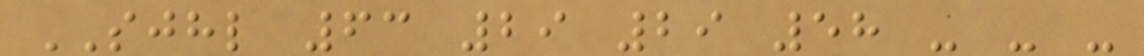SJHL 63 29 29 58 - - -
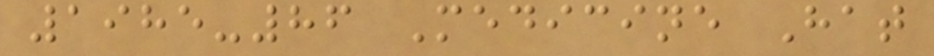1985-86 Medicine Hat
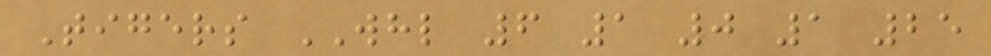Tigers WHL 6 1 0 1 25
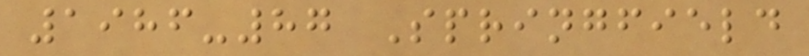1986-87 Springfield
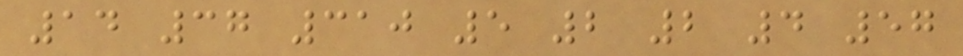14 37 310 5 2 2 4 57
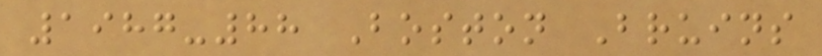1987-88 Boston Bruins
